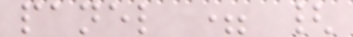panel = {
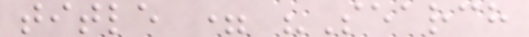title = "Search
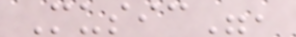Music",
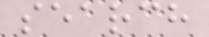search
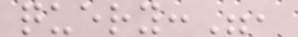query:",
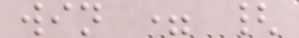win = {
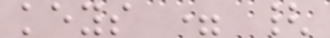keys = {
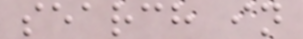search in
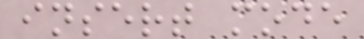insert mode
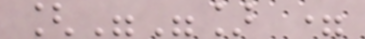[""] =
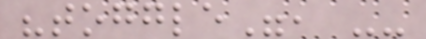"toggle", --
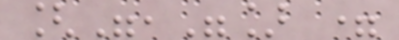[","] =
